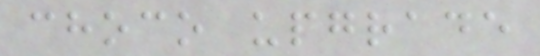choco upgrade
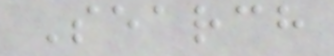Search
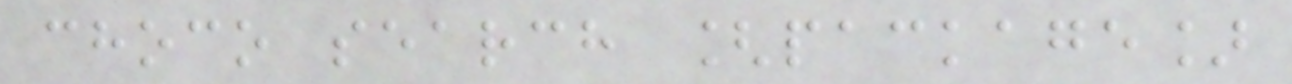choco search [package]
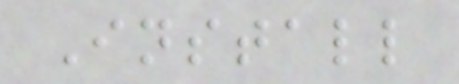Install
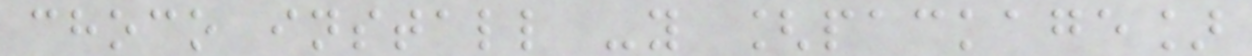choco install -y [package]
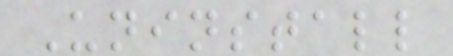Uninstall
